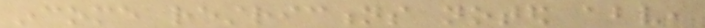income restrictions noted above,
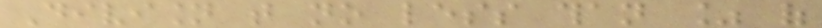Division that no less than % of
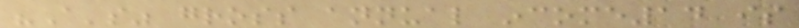"A's" gross annual income14 is
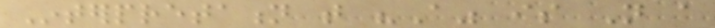Interpretation that "A" is Not a
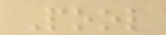Pool
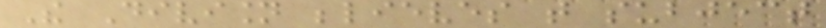The Division believes that subject
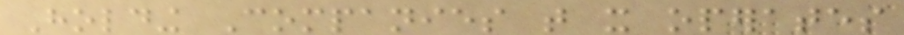Holding Companies that it operates
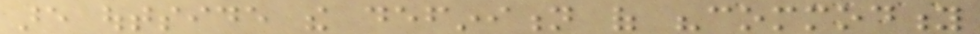are outside the definition of "commodity
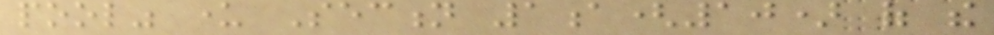pool" under Section 1a(10) of the
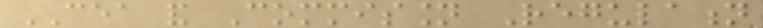CEA and Commission Regulation
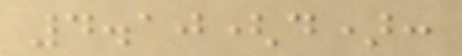4.10(d):
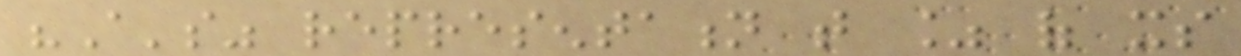"A's" representation that % of its
